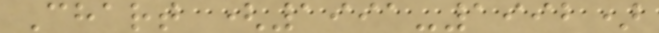Chart (1991-1992)
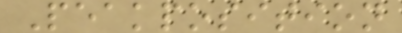Peakposition
